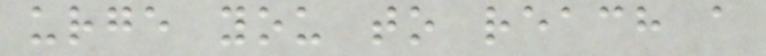urge you to reach a
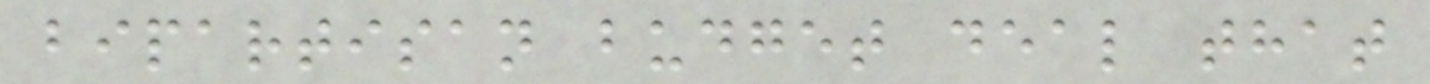bipartisan budget deal that
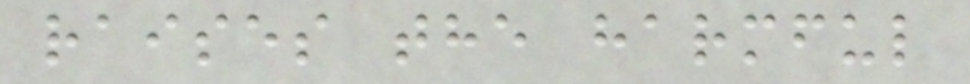raises the harmful
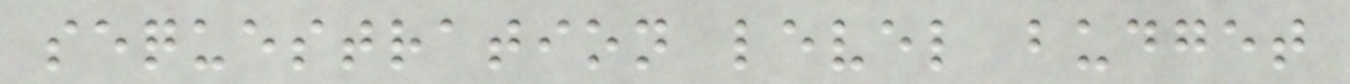sequestration level budget
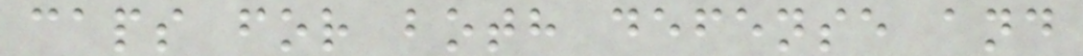caps for both defense and
